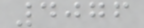4076
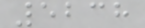5238
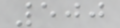500
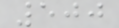500
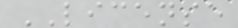LICENSE
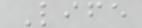Life
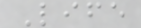Life
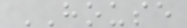HOUSE
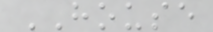HOUSE
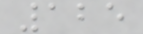125
